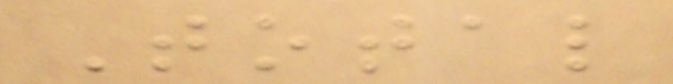Total
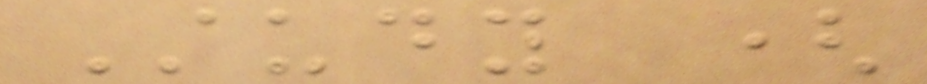Study (
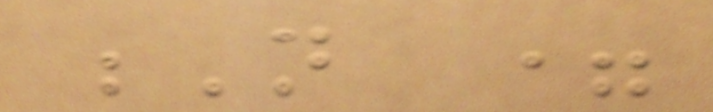N =
